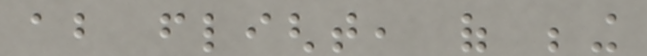about flight, of being
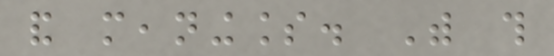and meaningless. With this
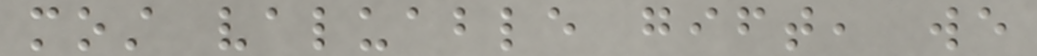most valuable gift, we
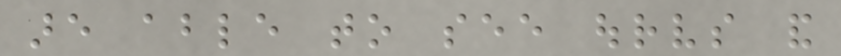are able to see ourselves and
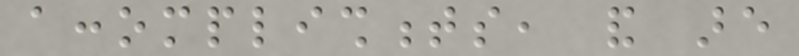accomplishments, and are
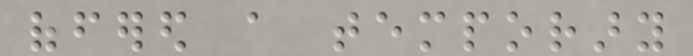offered a temporary
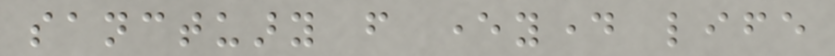sanctuary from everyday life
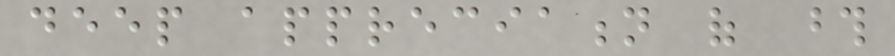deep appreciation of those
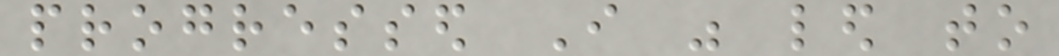progressed I was led to
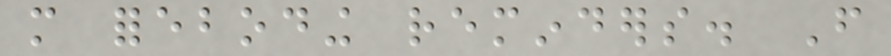more foreboding reminders. From
